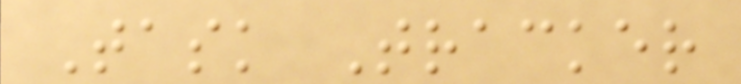Task Tracker
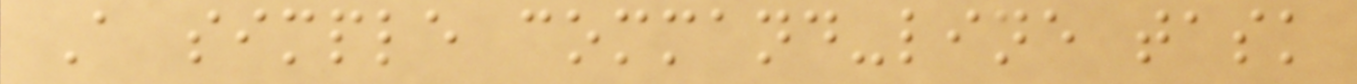A simple command-line task
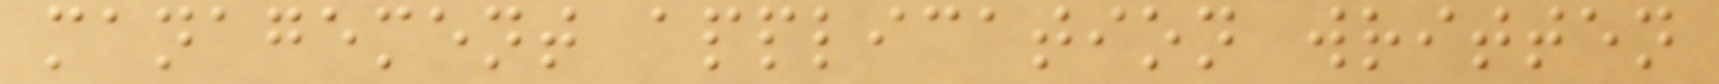management application written
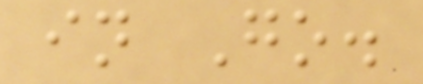in Go.
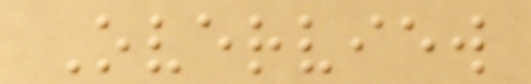Overview
